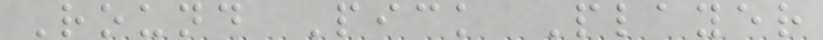Round Pick Player
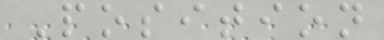Position
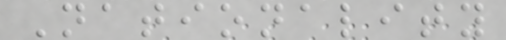Nationality
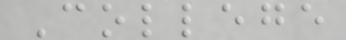College
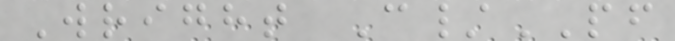Wright C/PF
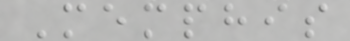Memphis
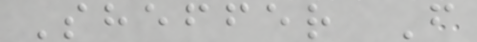Sheffer F
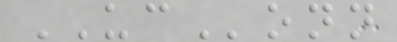UConn
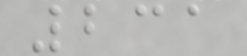231
